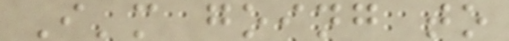I'm going to
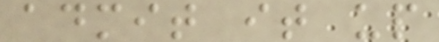admit it up
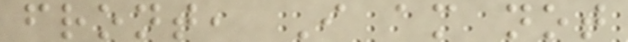front, I am not
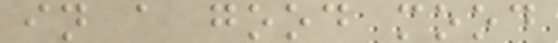in a good mood
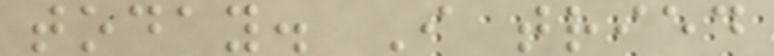today. I tried
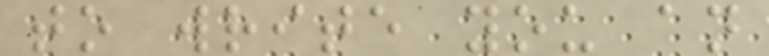to write you an
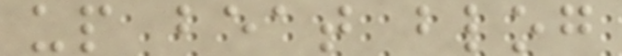up beat blog
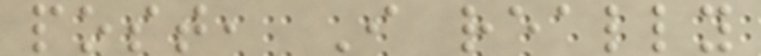post, I really
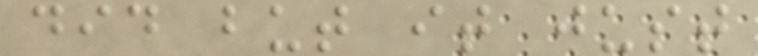did but it just
